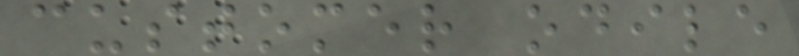customer odile
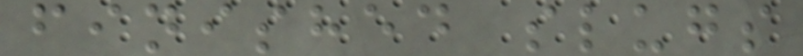finished slugs
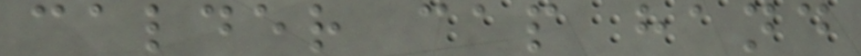calder cap hand
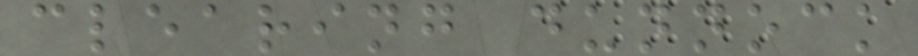clearing dunnock
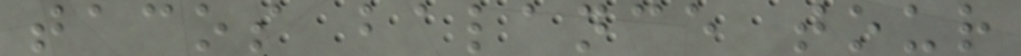tacos balance tour
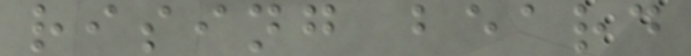rising beard
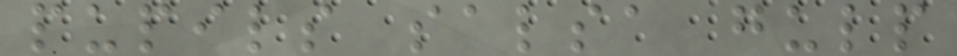pupils salsa gulp
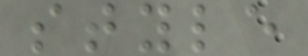style
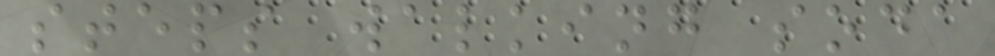steps walking soda
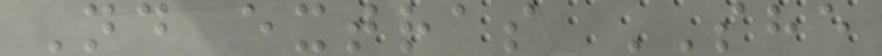Nd extras SHE
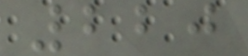220
